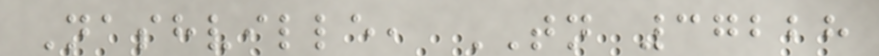Nashville, TN 37228
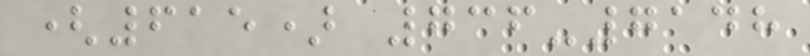(615) 736-7148
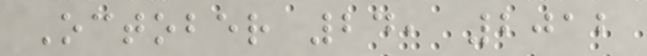October 24, 2012
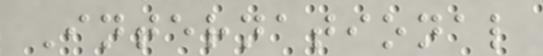International
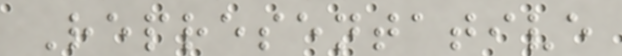Representative
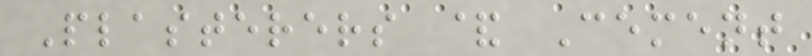Plasterers & Cement
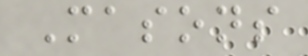Masons
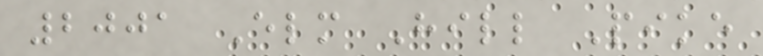2001 Elm Hill Pike
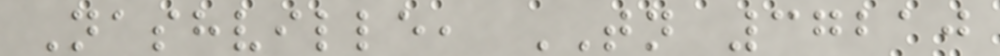Nashville, TN 37210
